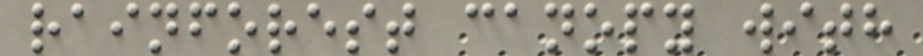rainforest canopy with
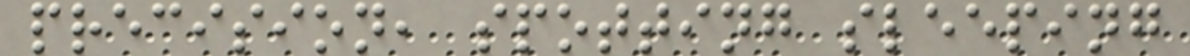precision, spotting sleeping
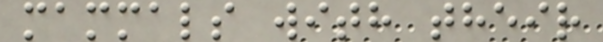mammals with their
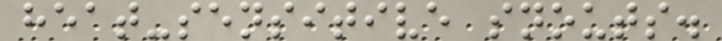heat-sensitive snouts.
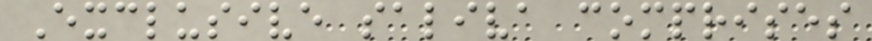Exclusive saliva comprises
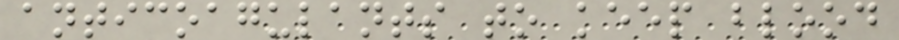anticoagulants to keep blood
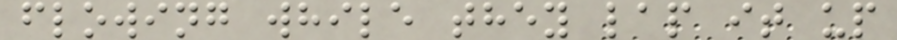flowing while they lap it up
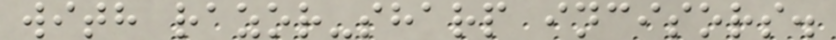with razor-sharp incisors.
